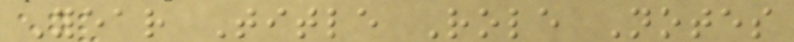Year Title Role Notes
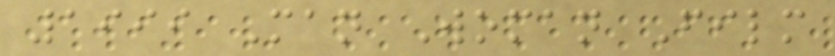1999 Man Woman Film
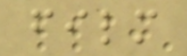film
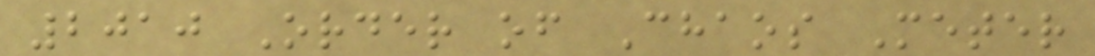2010 Order of Chaos Meter
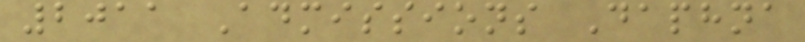2011 Admissions Daphna
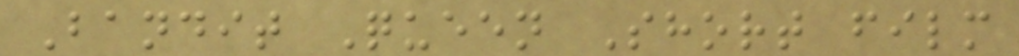Bandit Queen Short film
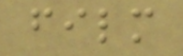film
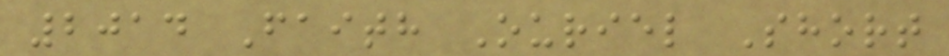2014 Faith Ouriel Short
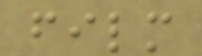film
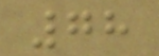78
